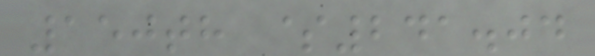150th $241.04
